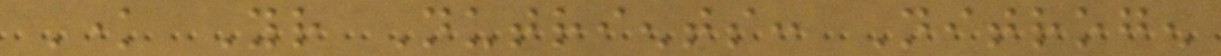Know Your Nutrients: Nitrogen
